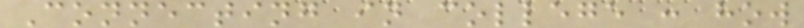Connecting in college : how
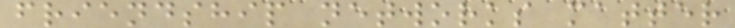friendship networks matter
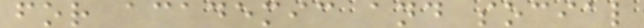for academic and social
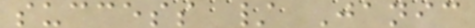success / Janic
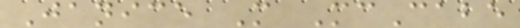Janice M McCabe
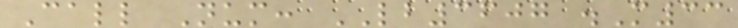Call Num: LB3607 .M33
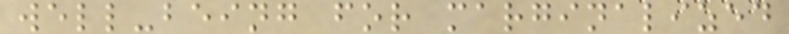well-being for marginalized
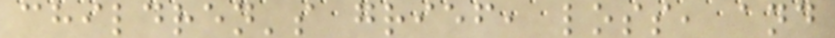children's grief, loss, and
